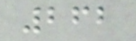262
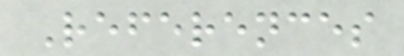References
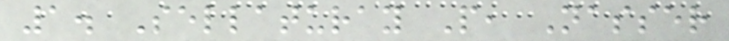1. Sellaturay P, Nasser
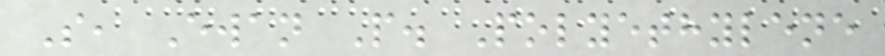S, Ewan P. Polyethylene
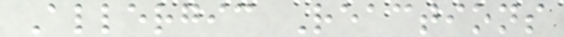Allergic Reactions
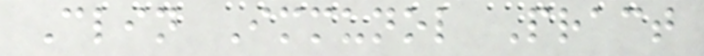Clin Immunol Pract
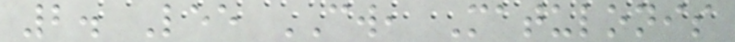2. Lee CW, Matulonis
